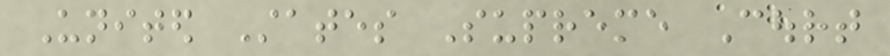United States Supreme Court
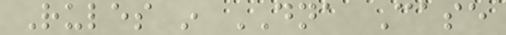Rules in DNA Case
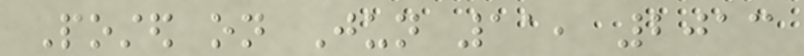Posted on Jun 11, 2013
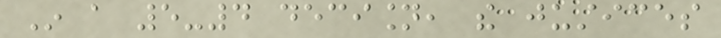In a 5-4 decision, the justices
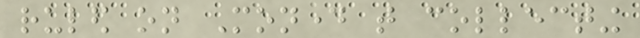ruled on Monday that collecting
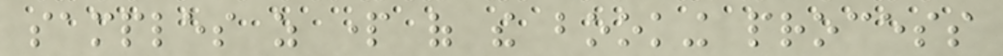samples as part of the booking process
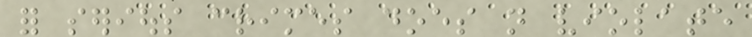for serious crimes does not violate
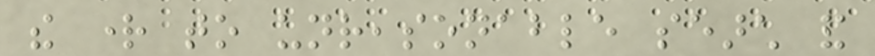the right to unreasonable search and
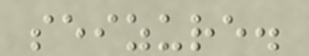seizure.
